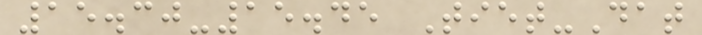15.30-15.45 Tiet-Dat
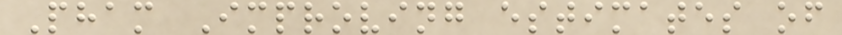Pham Improving estimates of
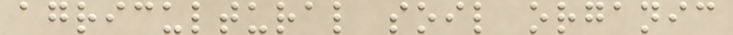agricultural soil organic
